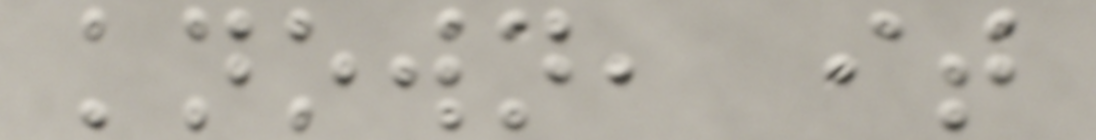known, it
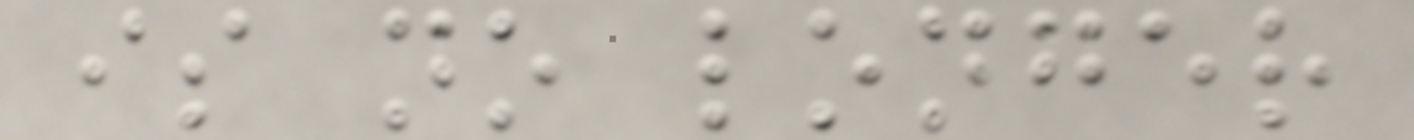is no longer
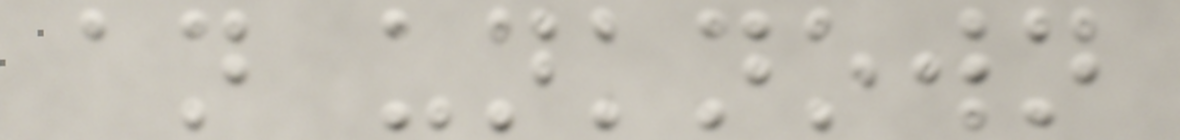an unknown
